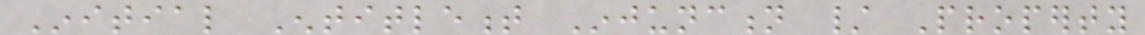Initial Entitlement Injunction / Property
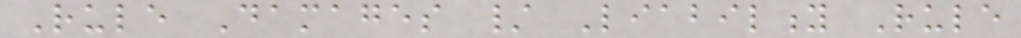Rule Damages / Liability Rule
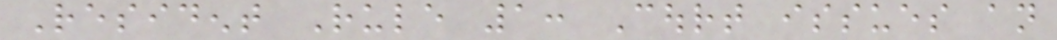Resident Rule 1: Court issues an
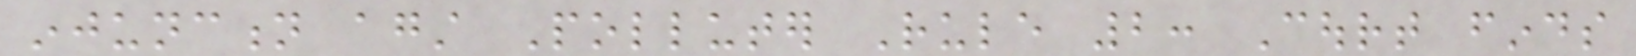injunction against Polluter Rule 2: Court finds
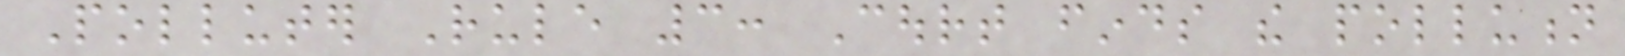Polluter Rule 3: Court finds the pollution
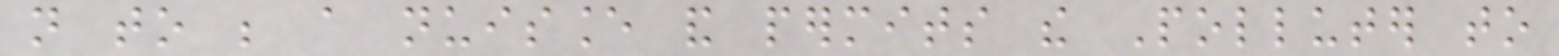not to be a nuisance and permits the Polluter to
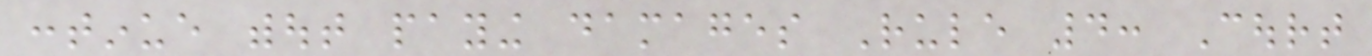continue without paying damages Rule 4: Court
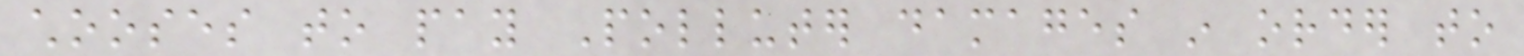chooses to pay Polluter damages in order to
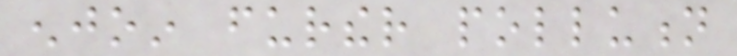enjoin further pollution
